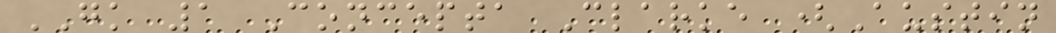GK 1 Concepta Clarke (Austin
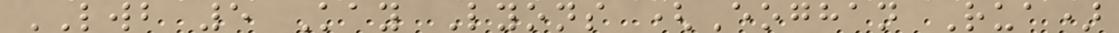LWB 5 Kay Lyons (Eoghan Rua)
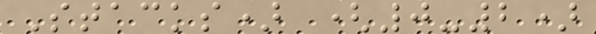Stacks) (0-2)
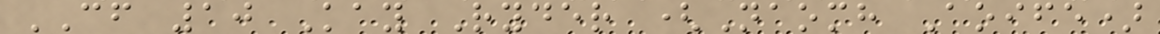CF 10 Kay Ryder (Naomh Aoife)
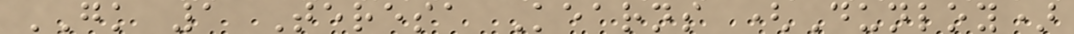GK 1 Teresa Kearns (Dunloy)
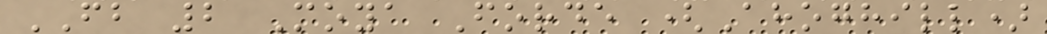FB 2 Moya Forde (Ahoghill)
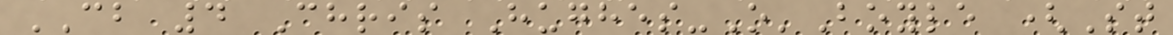CB 4 Chris Hughes-O'Boyle (St
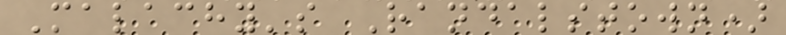Malachy's Randalstown)
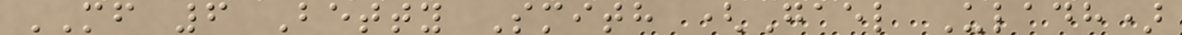MF 6 Betty Smith (Gael Uladh)
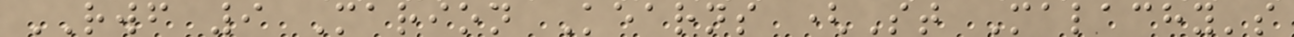RWF 9 Marion Kearns (St Malachy's
